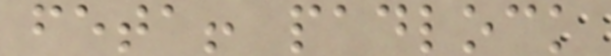feta! padlock
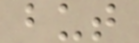but
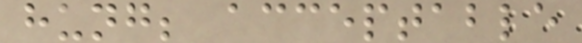hung; acceptable
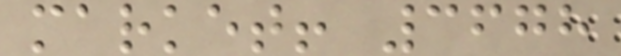market! 3678
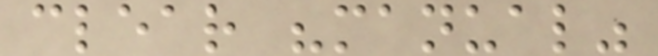clear "manual"
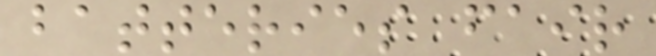batteries fair
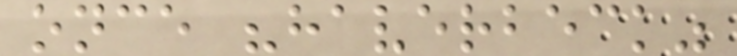once "haverbeck"
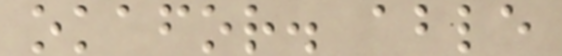okafor. able
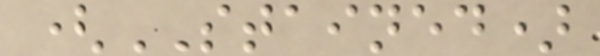(STAINED)
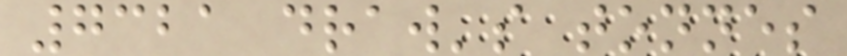7321 draw's tonnes
